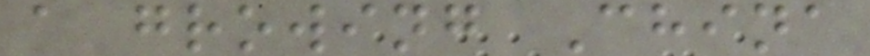a growing China
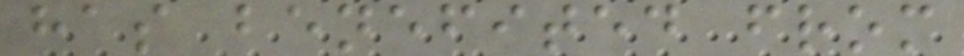has benefited from
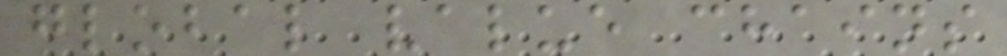global value chains
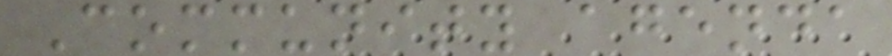Community agenda
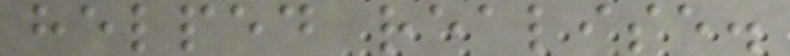helped realise.
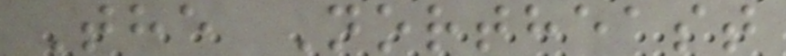The Northeast
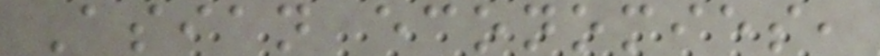Asian economies,
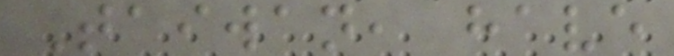Taiwan, have
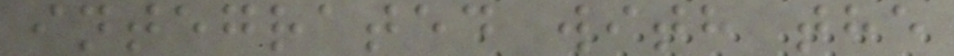integrated with the
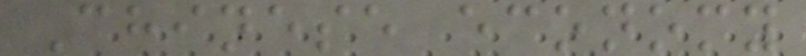Chinese economy
